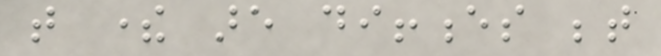that there are diffences between
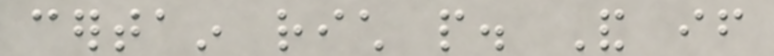certain rich people. And if
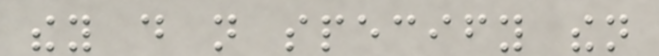they do not specify then
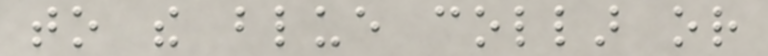to the blue collar or
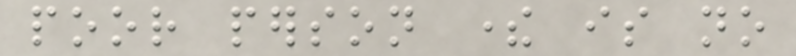poor person there is no
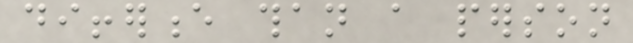difference than a person
